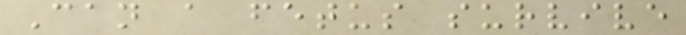Can a fetus survive
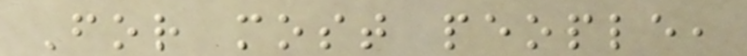For most people,
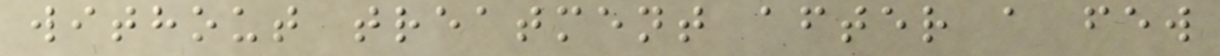without treatment after a few
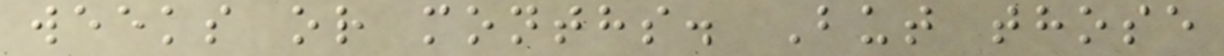weeks or months. But those
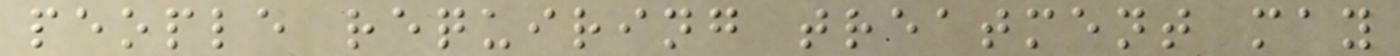people requiring treatment may
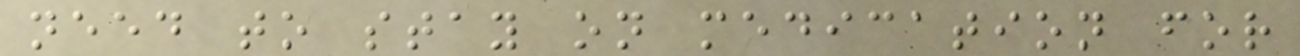need to stay on medication for
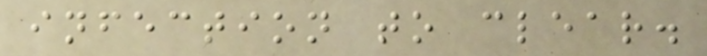infection to clear.
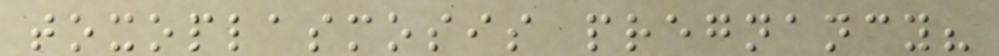toxoplasmosis pregnancy?
